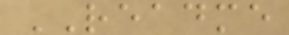README
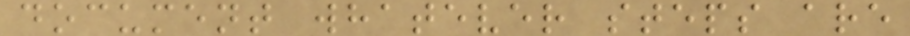document whatever steps are
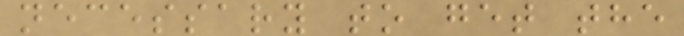necessary to get the
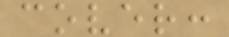cover:
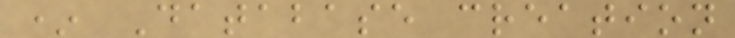* Database creation
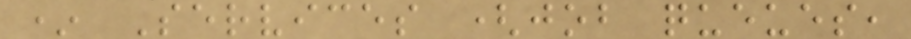* Services (job queues,
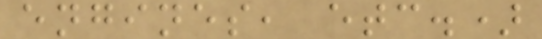engines, etc.)
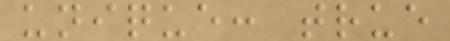unique: true
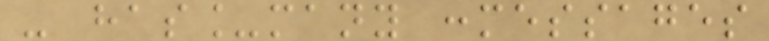- has_many :messages
